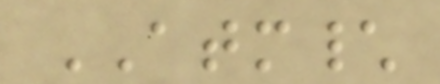ATM\
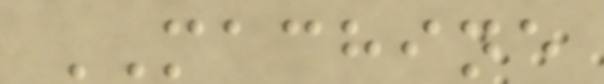MACHINE
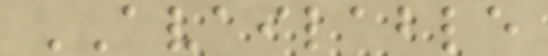AVAILABLE
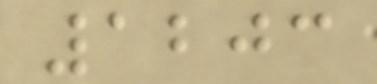1203
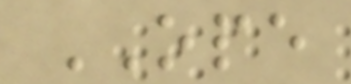OPE
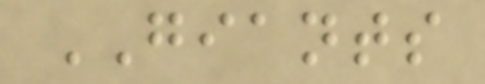GIANTS
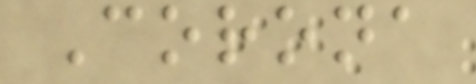Corona
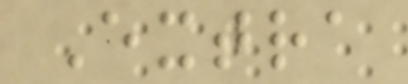Extra
